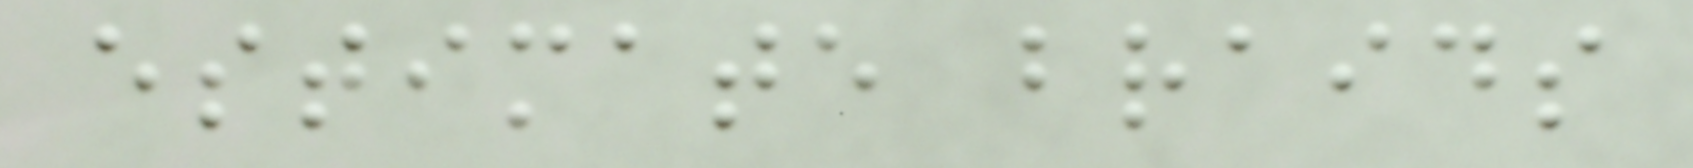estimate braids
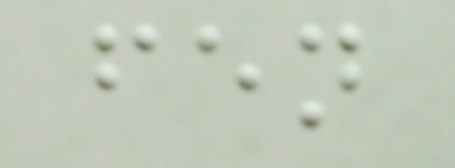fen
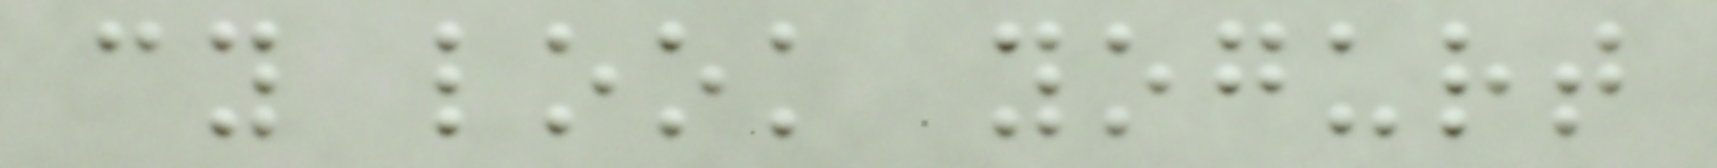cy look yogurt
